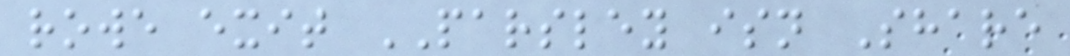rowe exit PARSLEY isn Share
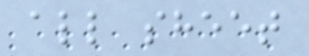all sheet
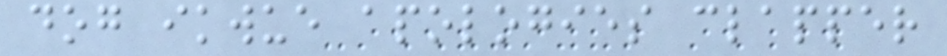dog ikwue apologies clapper
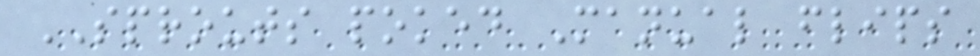SPROUTS poked Manual flips
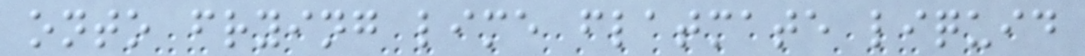onto frying lime flatmate liquid
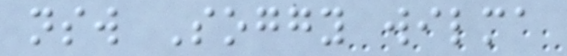nsw Soggy wilma
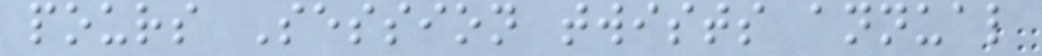pours Session twists annual
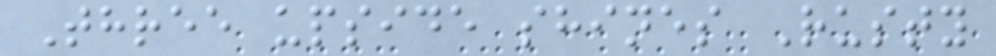Three upside shines Rusty
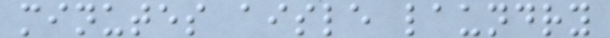minutes aisle laundry
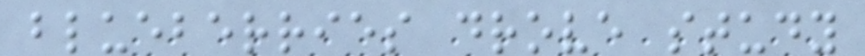blueberries drove study
